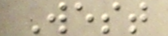West
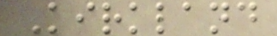Kirkland
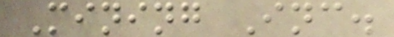Mining Inc.
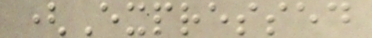(Expressed
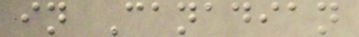in Canadian
